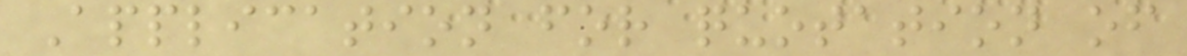Application for quotation of
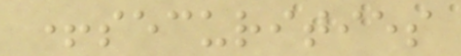+securities
